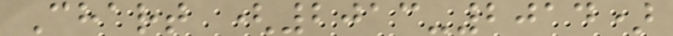Chart (2013-2014)
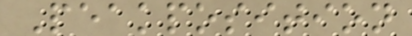Peakposition
